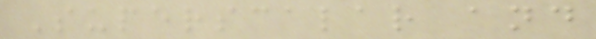Superscalar and
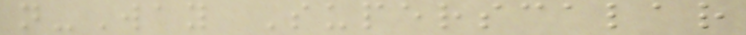n-Way Superscalar
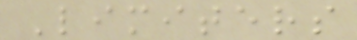Limiters
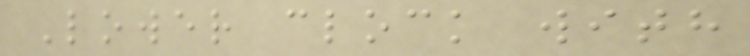Lower clock with
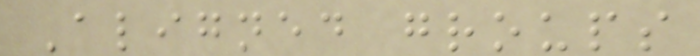Aligned groups
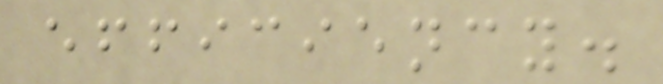efficiency.
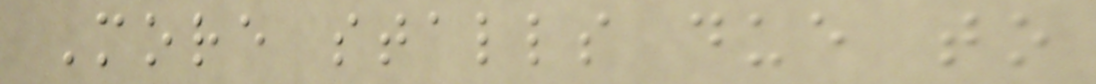More stalls due to
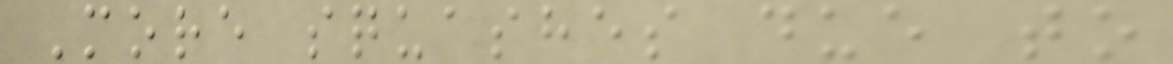More squashes due to
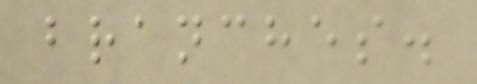branches.
